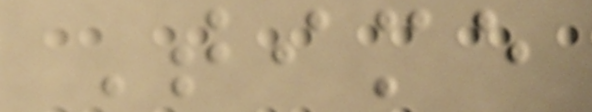Time
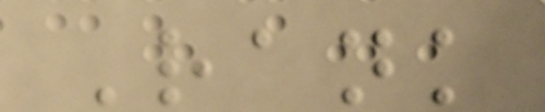Rank
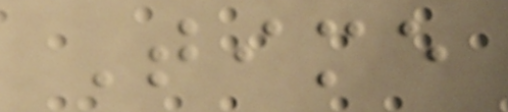Time
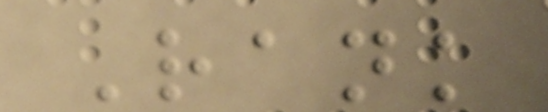Rank
